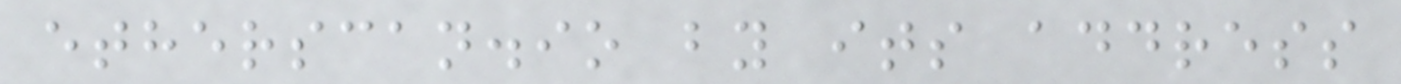etherscan.io by its address
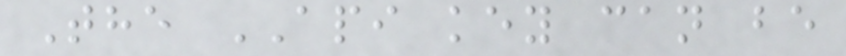The API key can be
